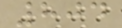804
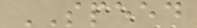SPEED
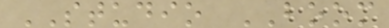STUDIO BOOM
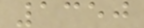1350
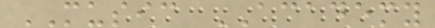MUSIC ACADEMY
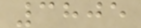3805
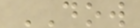DOW
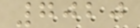7020
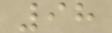98
